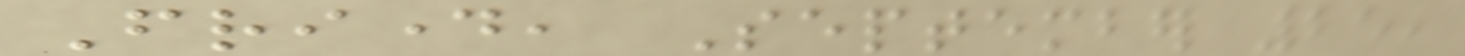Friday, September 25,
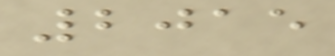2015
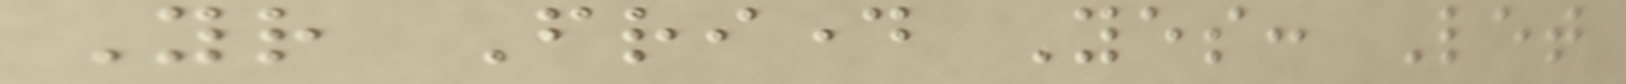Your Friday Yes: Let
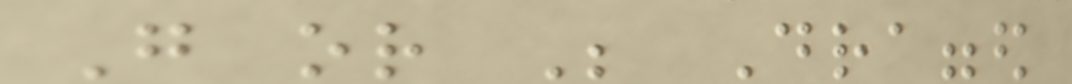Go or Be Dragged
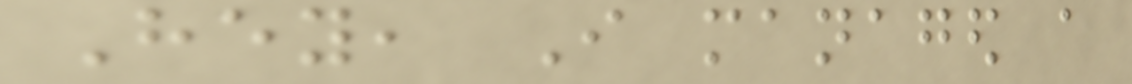Hey, I managed a
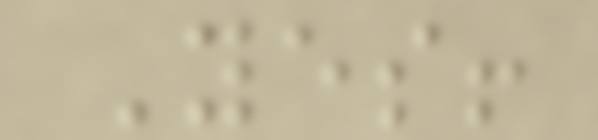Yes!
